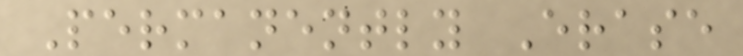Permanently Erase
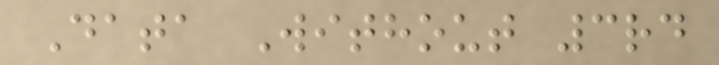Data Without 3rd
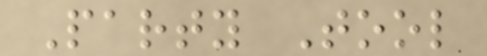Party Tool
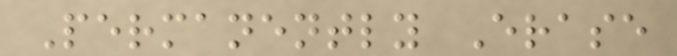Permanently Erase
